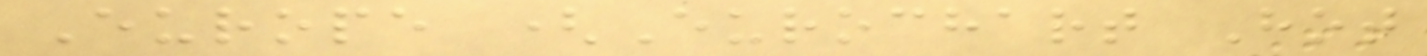Europe (Eurochart Hot
